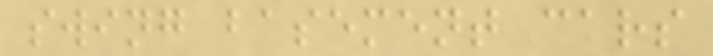swing basement cars
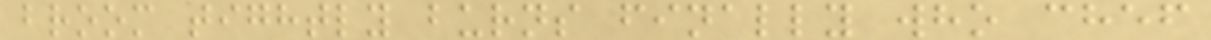broom tightly burns finally who chef
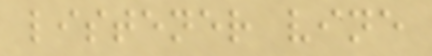listener vine
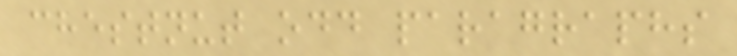chestnut odd paragraphs
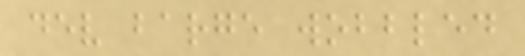dev barge wobbled
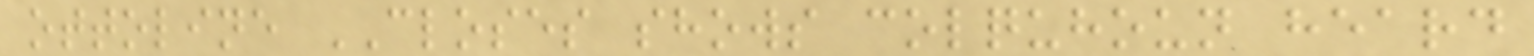ottoline CLOSES shows colquhoun heard
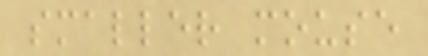smaller mouse
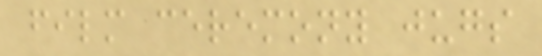film ceremony jugs
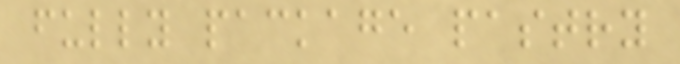fully package pastry
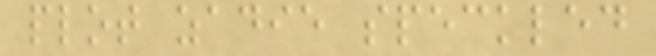plot zadie speckled
